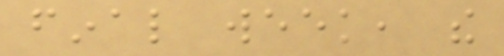final week, the
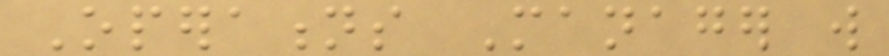Operations Manager will
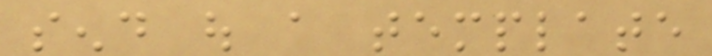send out a template
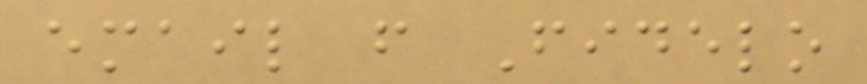email from Fidelo
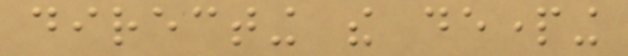directing the departing
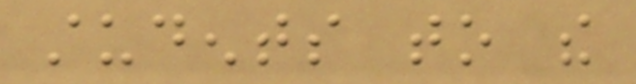students to the
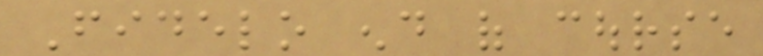Fidelo end of course
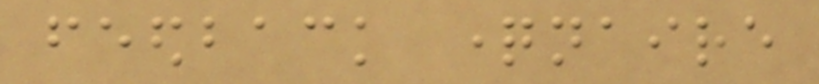feedback questionnaire
